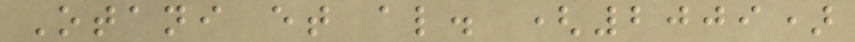Otani et al. (2009)
